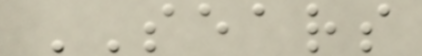SEARS
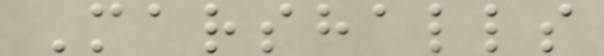Marshalls
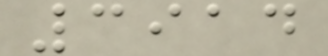3914
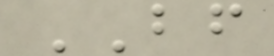BF
